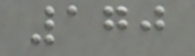170
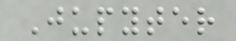Jupyter
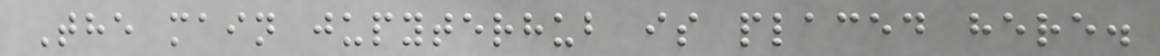The main jupyterhub is placed here.
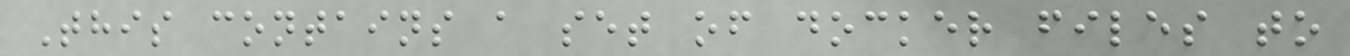This contains a set of docker files to
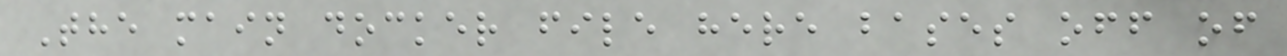The main docker file here bases off of
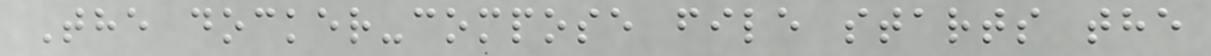The docker-compose file starts the
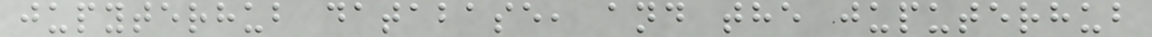jupyterhub database, and the juputerhub
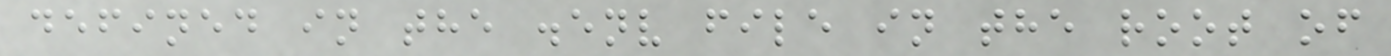defined in the .env file in the root of
